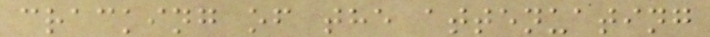cracking of the attenuating
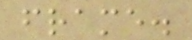frame.
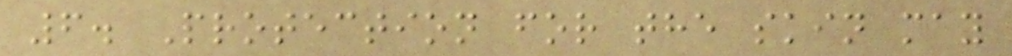6. Protection for the skin may
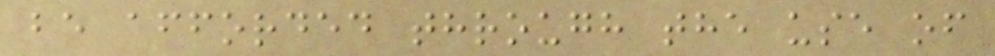be afforded through the use of
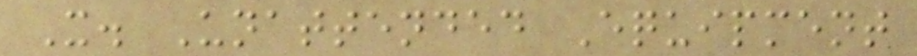X. Unattended Equipment
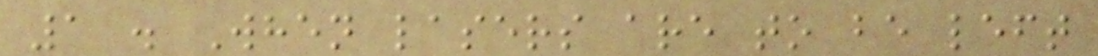1 . When lasers are to be left
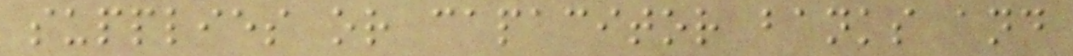supplies or capacitor banks and
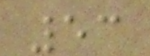53
